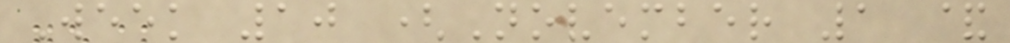Week 10 (November 1 &
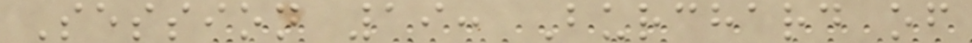Session 19: Burchard of
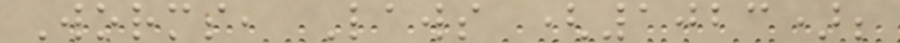Worms, Laws (1023);
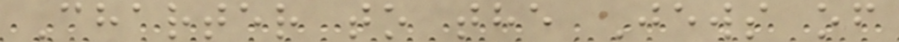Charter to the Jews of
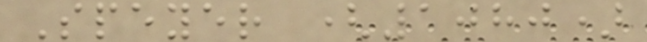Speyer (1080)
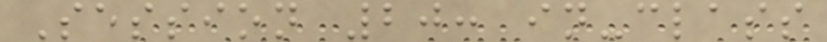Session 20: in-class
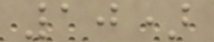10)
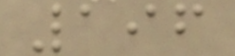196
